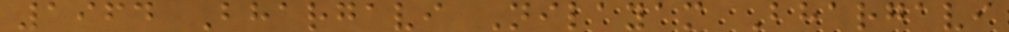1964 Bhargavi Nilayam Bhargavi
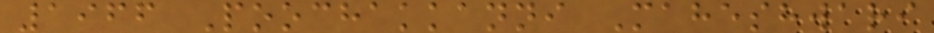1966 Poochakkanni Maheshwari
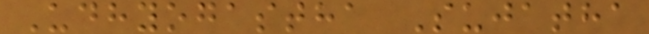Udhyogastha Sujatha
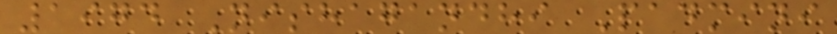1974 Nishagandhi Padmini
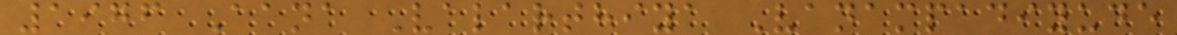1976 Aana Valarthiya Vanampadiyude
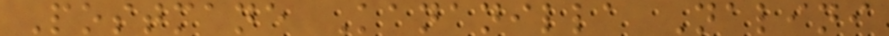Postmane Kananilla Nalini
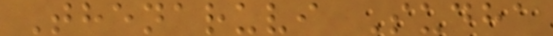Thenaruvi Sudha
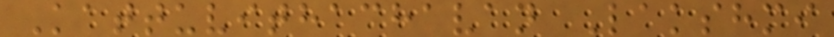Kattuvithachavan Lakshmi
